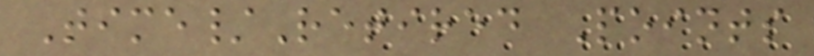Time/Retired Points
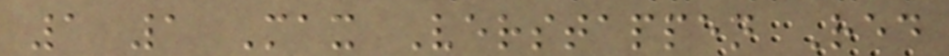1 1 Max Verstappen Red
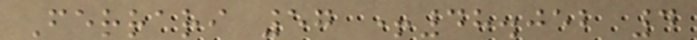Ferrari 57 +48.052 4
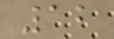12
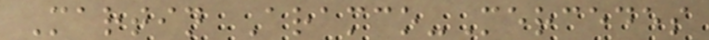Martin Aramco-Mercedes
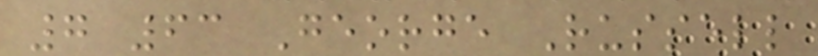7 63 George Russell
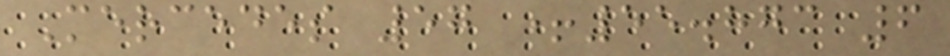Mercedes 57 +55.873 6
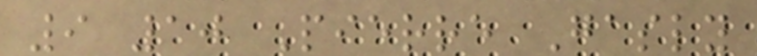9 10 Pierre Gasly
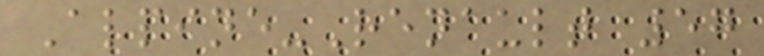Alpine-Renault 57
